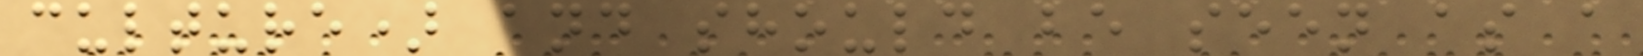culture) and should be seen as a
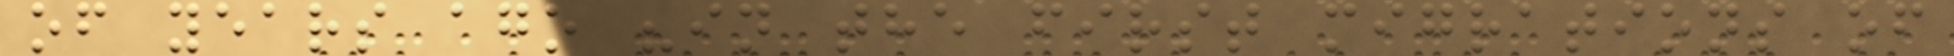of years ago "in the first migrations of
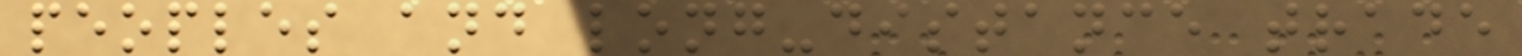peoples and long-distance trade
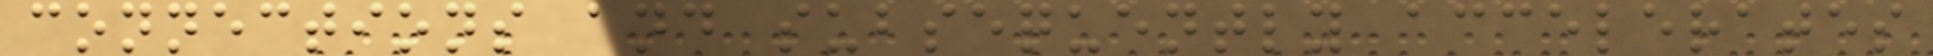connections and subsequently accelerates
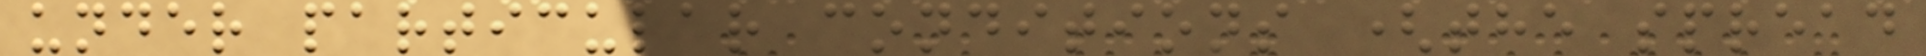under particular conditions (the spread
